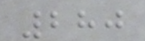280
